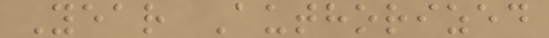Year Authorized
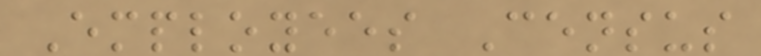Employees Census
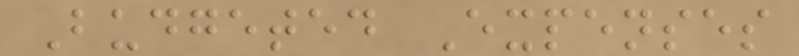Budgeted Expenses
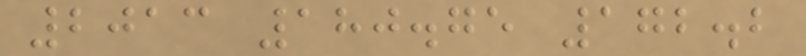2013 180.75 172.2
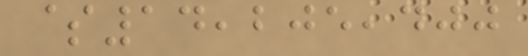$14,205,400
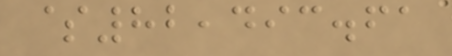$82,493.61
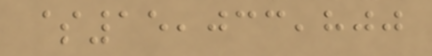$15,033,800
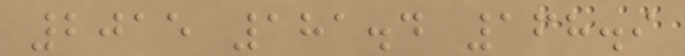2015 181.4 168.9
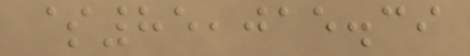$85,015.39
